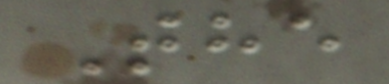The
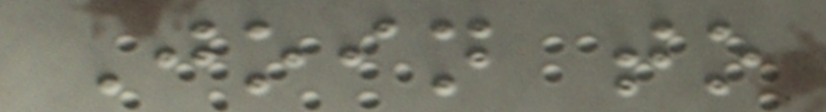Join to
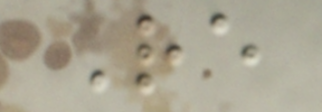Re
